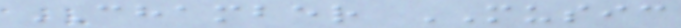CHAMBER MUSIC
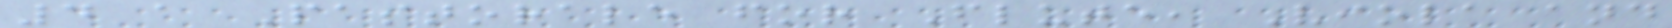4 a Pastorale for Flute, Viola and
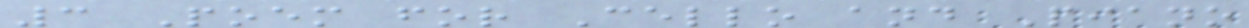3 Poem for Cello and Piano
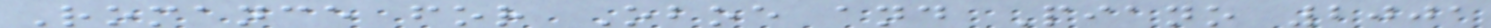Romance for Oboe and Piano 2001
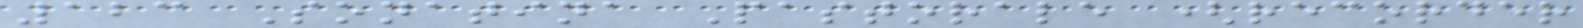123 Sonatina Pastorale (recorder
